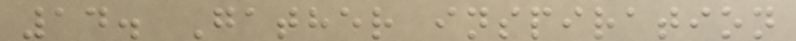14. Gather inspiration
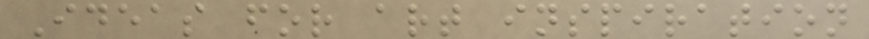Ideas for art inspiration
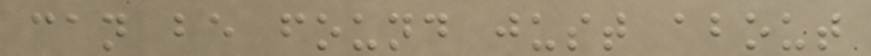can be found just about
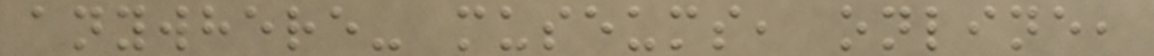anywhere- museums, online,
